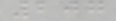207
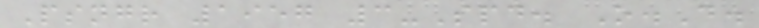Psngr 1957 3-Spd. O.D.
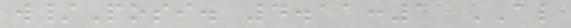w/Posi. 4.11:1 AL
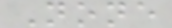None
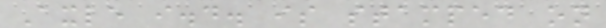Axle i.d. is stamped on
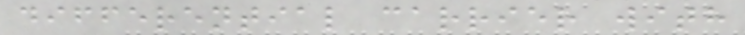differential carrier with
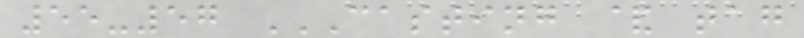55-57 CASTING & TAG
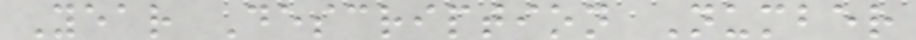Year Description Number
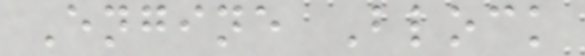Engine Block
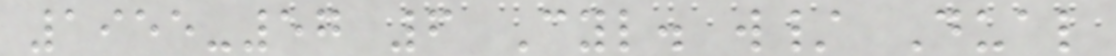1955-57 6 Cyl. w/ Dual
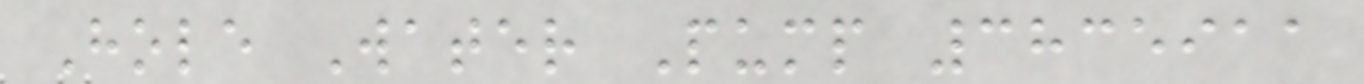Hole Water Pump 3835911
